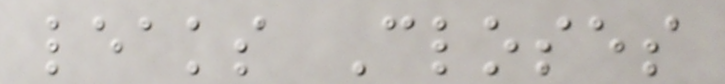leaks Closes
